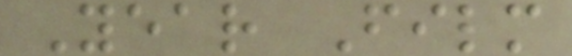Year Film
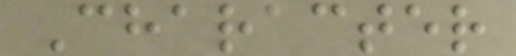Character
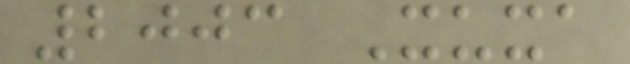2003 Xuxa
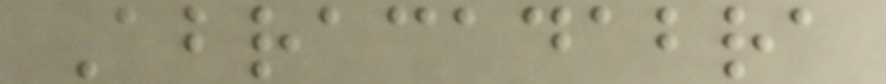Abracadabra
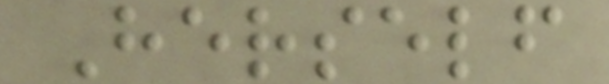Herself
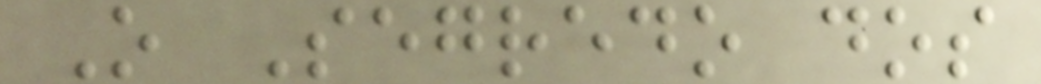O Segredo dos
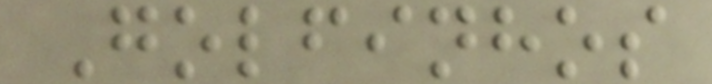Golfinhos
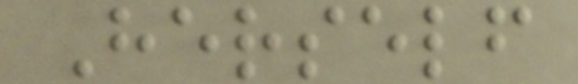Herself
